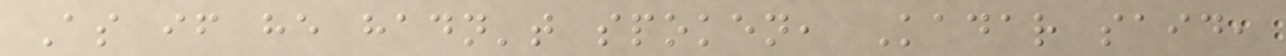As if he hadn't spoken, Kadar said,
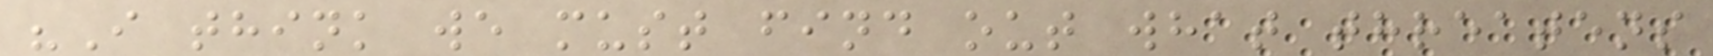"I think we must find out what threatens
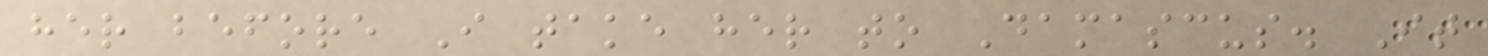her before I take her to Damascus. It
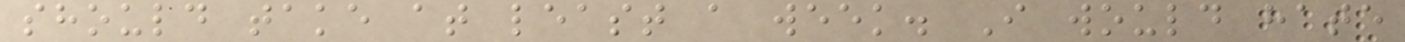should take at least a week. I would hate
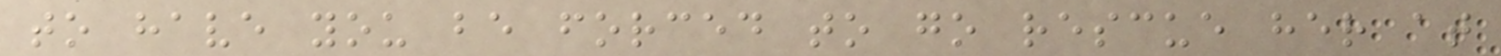to have you be forced to go rescue her at
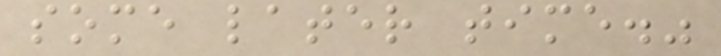some later time."
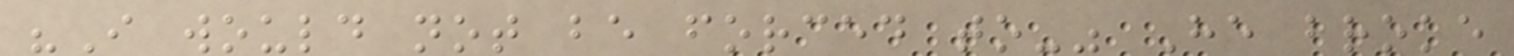"I would not be forced to-" He broke
